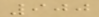900
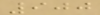900
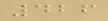426
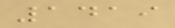1419
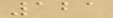121
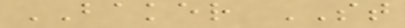BAKER ST
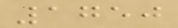1750
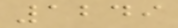1249
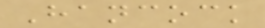Hancock
